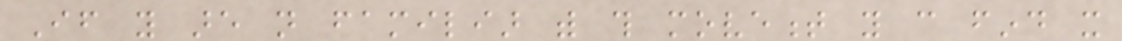If you are not familiar with this movement you can find it
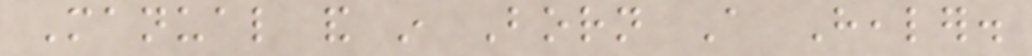Manual and in Born A Healer.
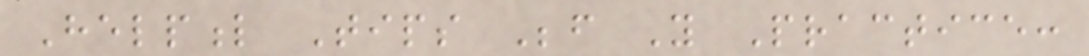Helpful Tips Before You Practice:
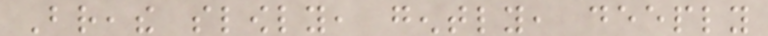Breathe slowly, gently, deeply
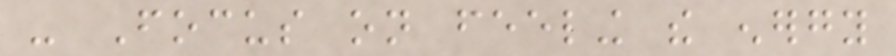- Focus on feeling the energy
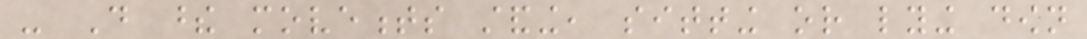- Do these movements standing, sitting or lying down
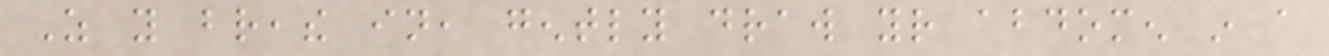As you breathe in, gently draw your abdomen in a
